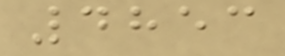4853
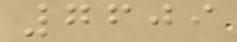7609
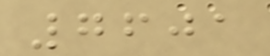7601
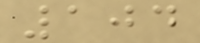104
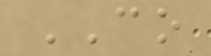CO
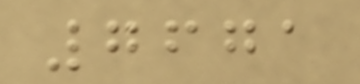7671
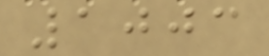1003
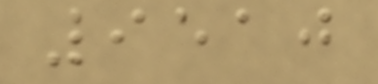9510
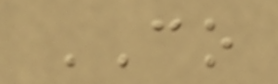CO
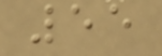55
